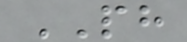PH
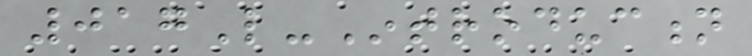017L-Introduction
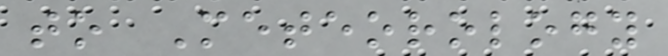to Meteorology
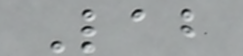Lab
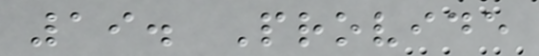19. Provide
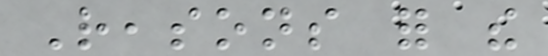Reasons for the
